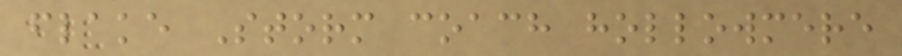flake Storm coach hollowmere
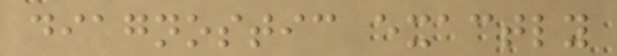diagnostic exactly
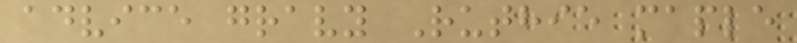advice gravy Ruthie maple
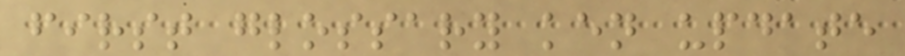first glossary ken update
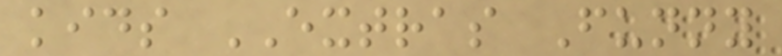kids EXTRAS Funny
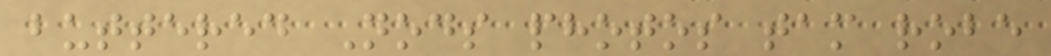buttered Nods photos tam robe
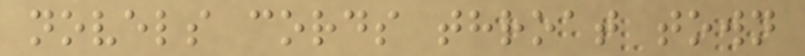novels cords throat town
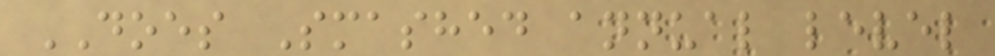DOES Smashed annual level
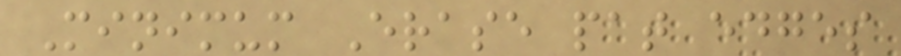Minimum Erase pat edges
